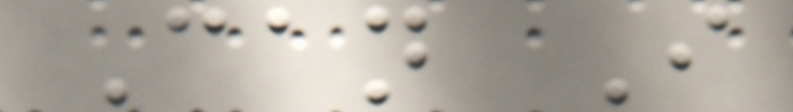Can I
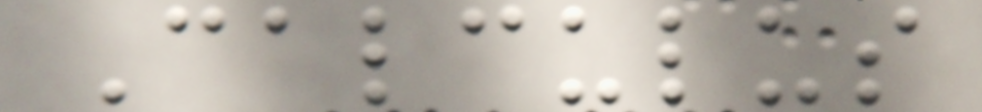Calculus
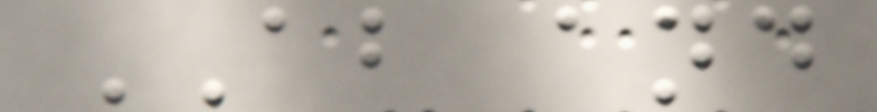AB and
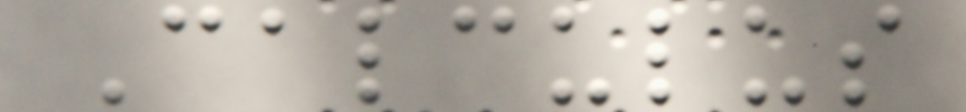Calculus
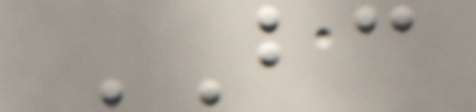BC
